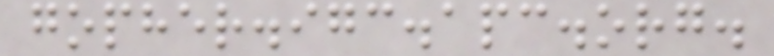gopher.igc.apc.org.
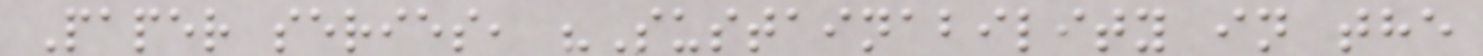Paper series, "Sustainability in the
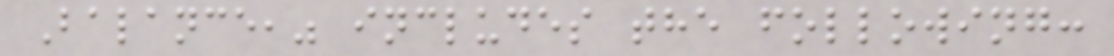Balance," includes the following:
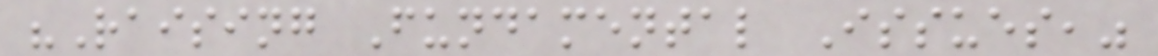"Raising Fundamental Issues,"
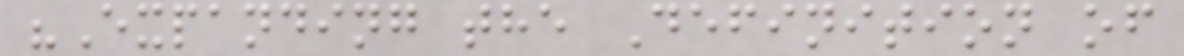"Expanding the Definition of
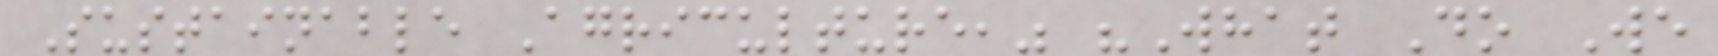Sustainable Agriculture," "What Do We
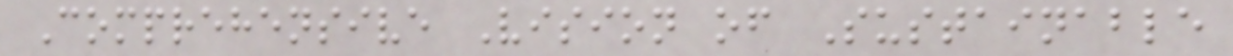Comprehensive Vision of Sustainable
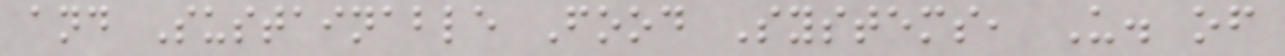and Sustainable Food Systems, U. of
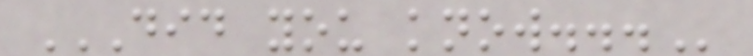DID YOU KNOW...
